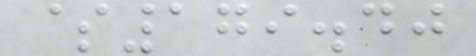$179.40
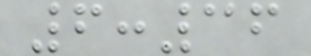6:36
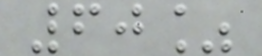60%
